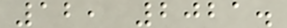12, 2021.
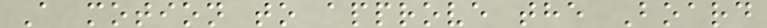A motion to approve the Board
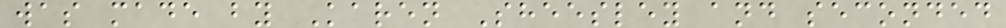was made by Karen Sheesley and seconded
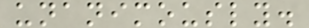unanimously.
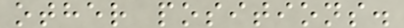other positions.
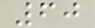60
